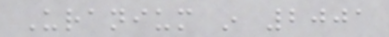Uranium in 2001
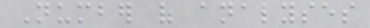Number of analyses
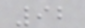92
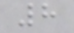8
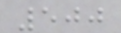500
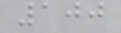100
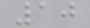10
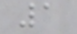1
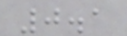0.1
